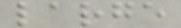large
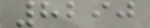8290
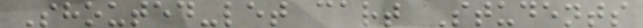Shouted-let cart Students
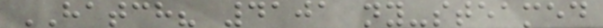HATCH? 4101 ny-steamed
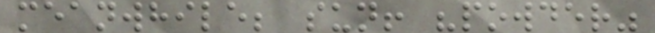meanwhile; sun! "powder"
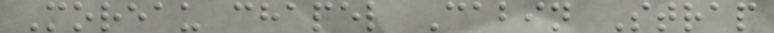Moreau chapel Cabin Strap
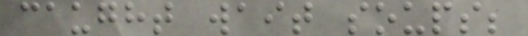caught wait soups;
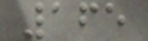165
